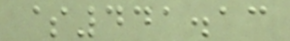$441.13
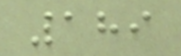189
